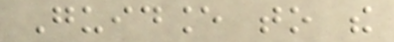Guidance to the
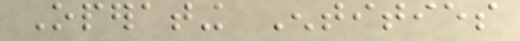Operating Entities
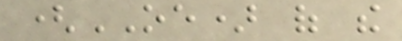(OE) of the
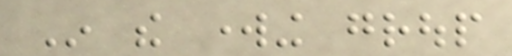In the working group
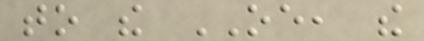to the OE, the
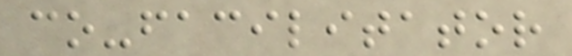co-facilitator
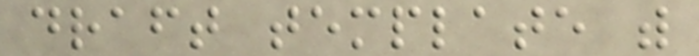draft template with
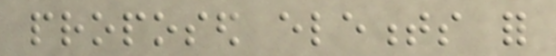proposed elements for
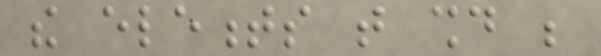the elements that should be
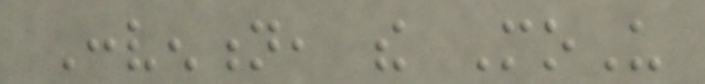Convention, the MoU
